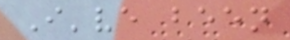I've been
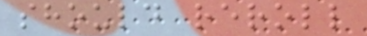should reroll
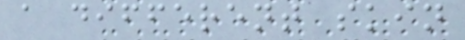a different skin
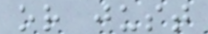or just
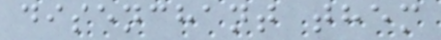disenchant them
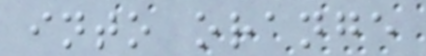into orange
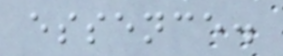essence.
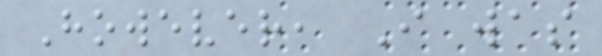However, I was
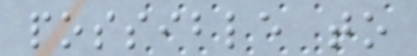possible to
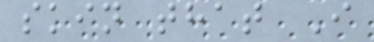skin that I
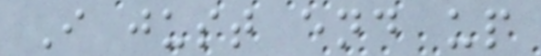I just end up
